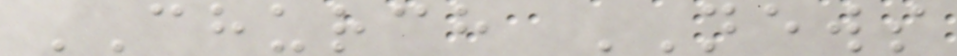CHURCH NEWS
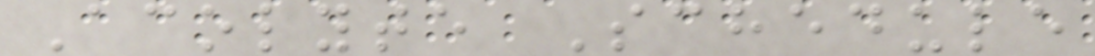Acolyte Schedule
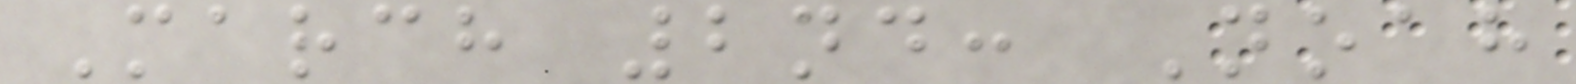March 2nd: Noah
